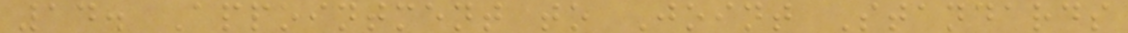14. Appointment to Joint Standards
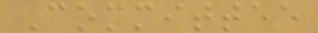Committee
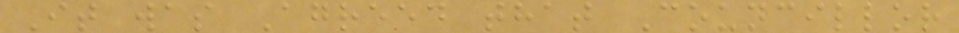It was Agreed that Councillor
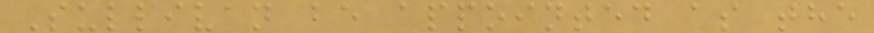Sullivan be appointed as the
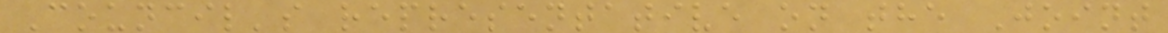Council's representative on the Joint
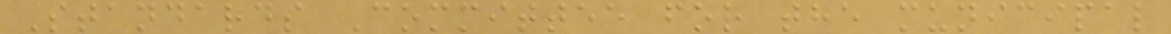Standards Committee for the municipal
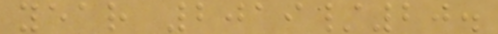year 2019/20.
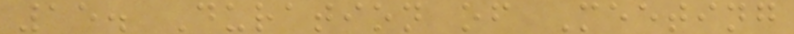15. Duration of Meeting
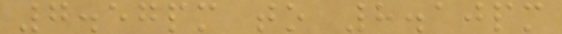7.57pm to 8.10pm
